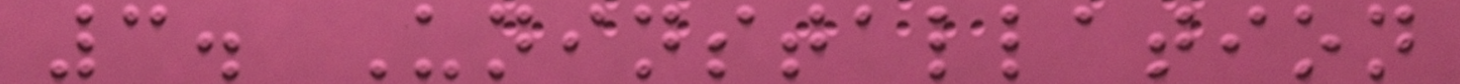3. Uninstallation
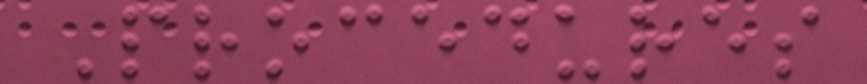Procedures
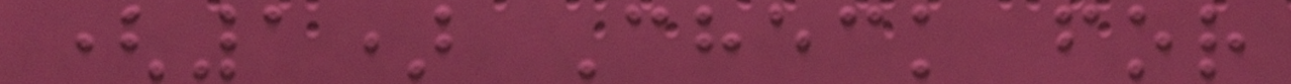(1) Check for
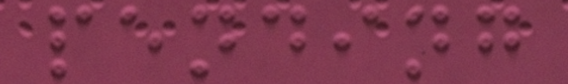pending
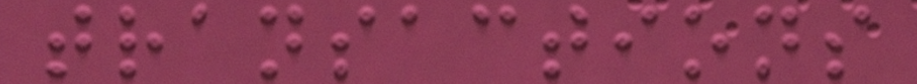transactions
